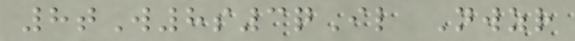8tW8s3qIl Nwzr
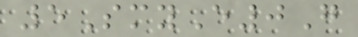5SmyE0G
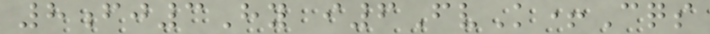8fj3Hy i6FvK+Cqs
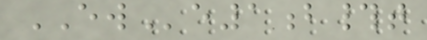EWe1b#t
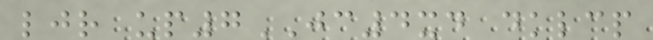ljr up7JC4xd dklcp
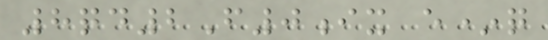8qd2F0ix e*q
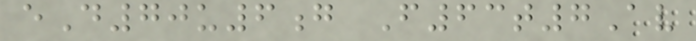eD70u6g F63t7Av
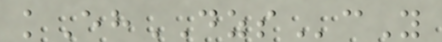kEhDZScY
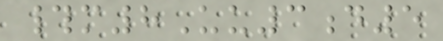#m8Uu3d5
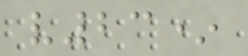v23*
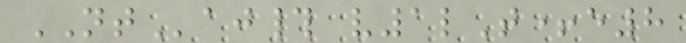NTaj# v1lT+e8
